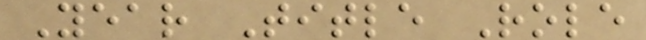Year Title Role
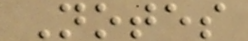Notes
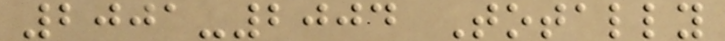2001-2004 Totally
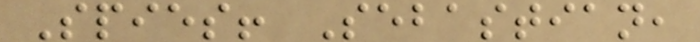Spies! Sebastian,
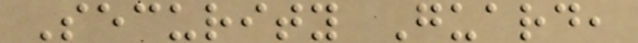Security Guard,
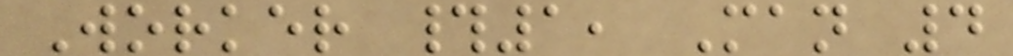Worker #1, Man 4
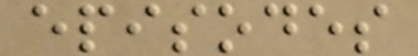episodes
